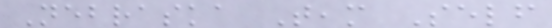Nebraska Team Self
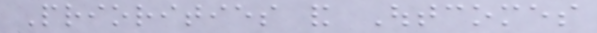Priorities and Outcomes
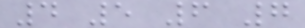4 5 6 7
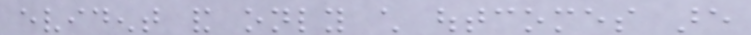evident and only child outcomes are
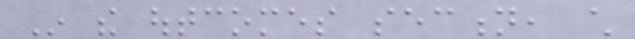In the outcomes section, child
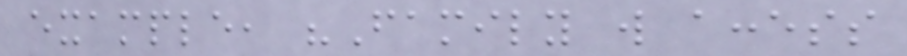example, "Family will access
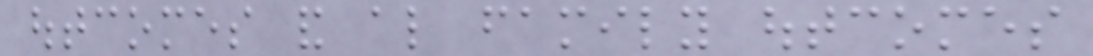outcomes and also family outcomes
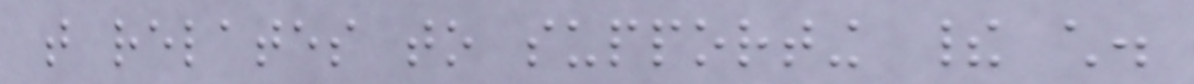that relates to supporting their child.
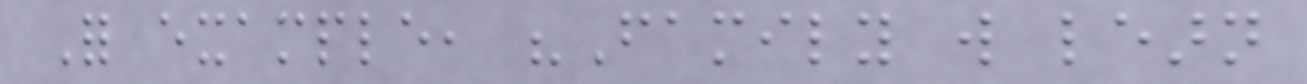For example, "Family will learn
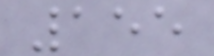155
